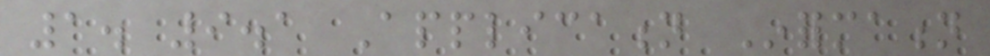1. 9.1 Application Information
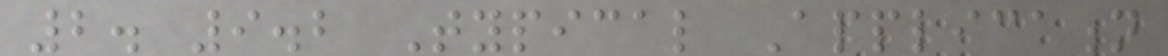2. 9.2 Typical Application
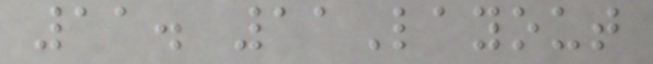11. 11Layout
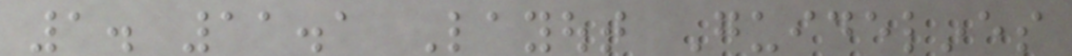1. 11.1 Layout Guidelines
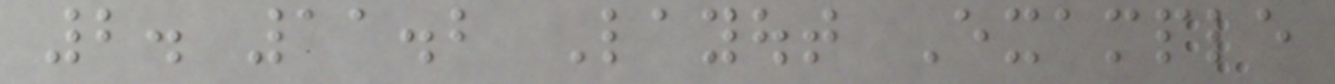2. 11.2 Layout Example
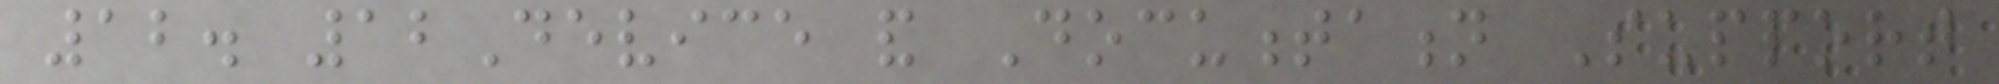12. 12Device and Documentation Support
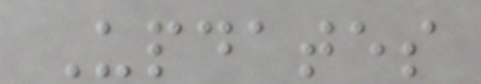Updates
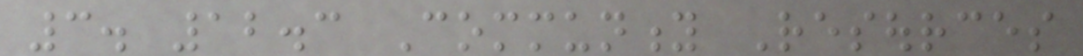3. 12.3 Community Resources
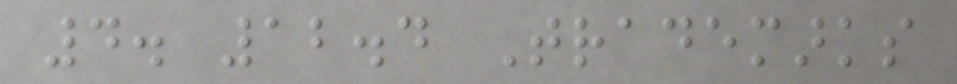4. 12.4 Trademarks
